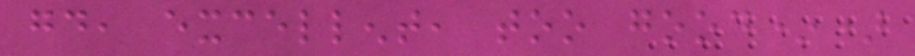good, excellent, too good*)
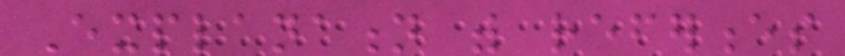Explanation with references
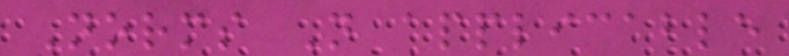Norms Not applicable
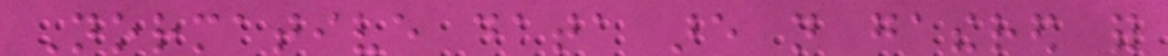Normative data are not gathered for
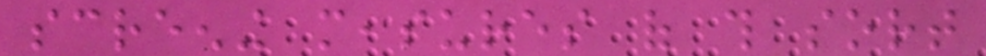screening measures of this sort
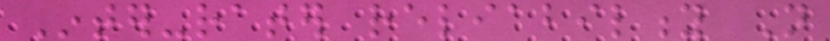Inter-rater reliability Not
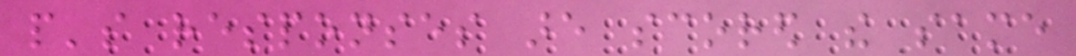people's responses are scored the same
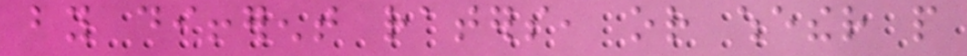by different raters, or whether people
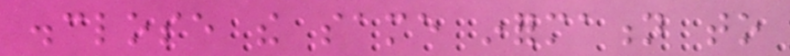disclose the same information to
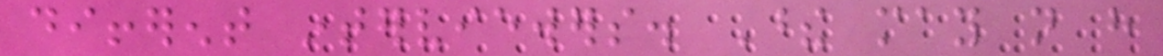different interviewers. These may not have
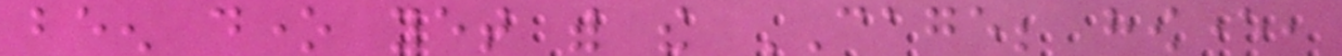been done yet with the CAGE; however,
